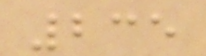235
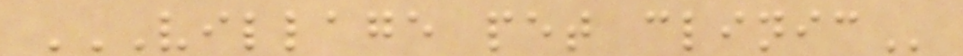VILLAGE PET CLINIC
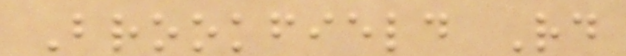Brookfield Rd
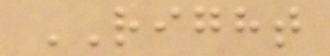RIGHT
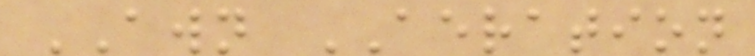AWN AERATION
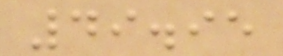49.95
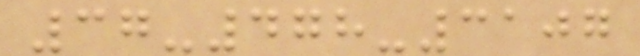37-478-3107
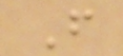F
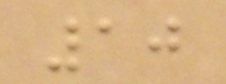10
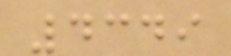4349
